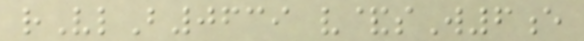rVlB0639 v&sW6e
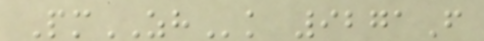PmZHk 9271F
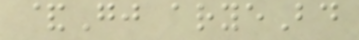&Gj aryeBd
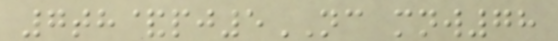7th&pj5NC mnw78
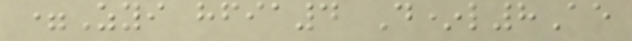=Zyi hfia4 D*l8Ae
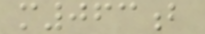m063b
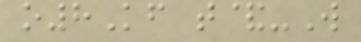o8Kf t&-W
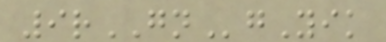9rGNgYik
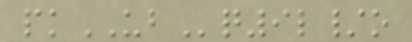pkUBq9l/o
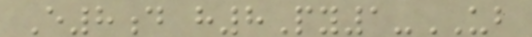E8d h8Py1-UB
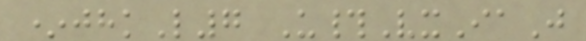*jhkL7 U#VxIaJ
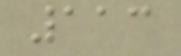113
